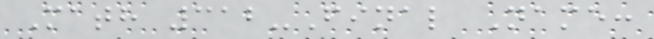Math 312-Final Name:
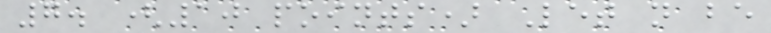7. (10 points) Let n be
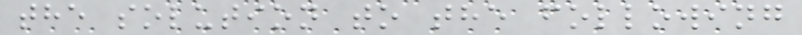the solution to the following
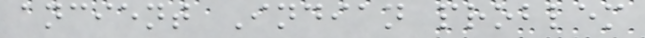ancient Indian problem
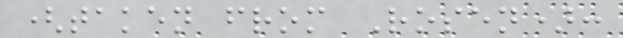(taken from Rosen):
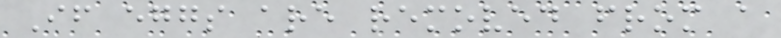If eggs are removed from a
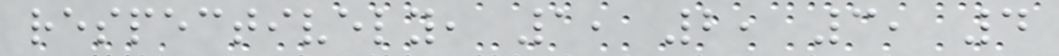respectively, 1, 2, 3, 4
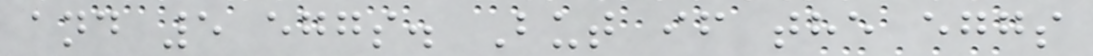and 5 eggs. But if the eggs
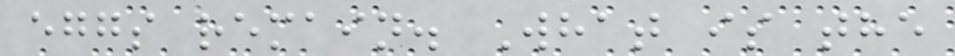eggs remain. What is the
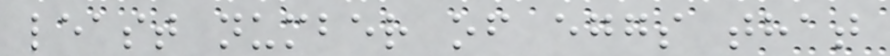least number of eggs that
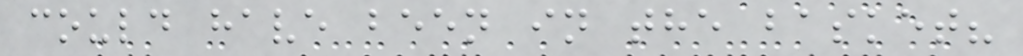could have been in the basket?
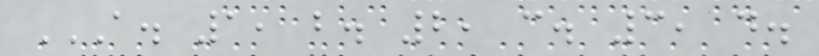A. 1, B. 2, C. 3, D.
